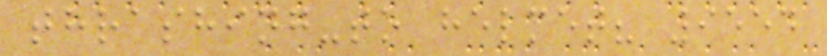thrashing-to helmet? 9554
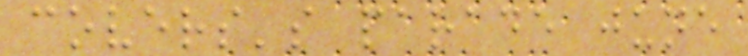covers's parade june
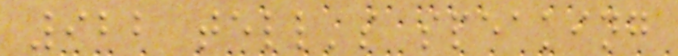922 tell's speaking
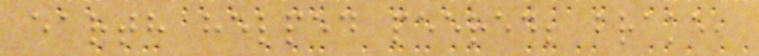earth helped peered; brake,
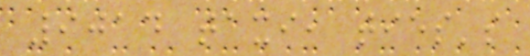9014 taxi, ties's
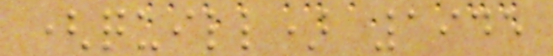(quill) 1945
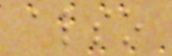also
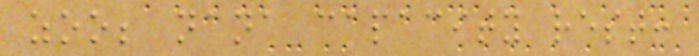zoo; nana capacity rest:
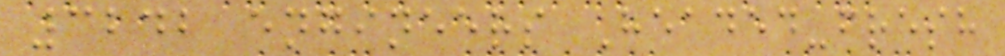3242 engineers Headed-fresh
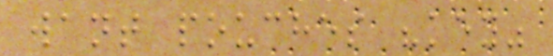want pouches "key"
